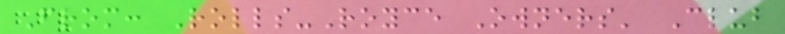From: Rolls-Royce Owners' Club
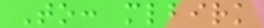To: mlbirk
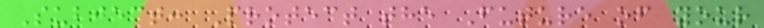Subject: Protect the Future of your
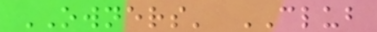OWNERS' CLUB
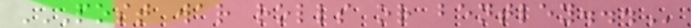POST WAR ROLLS OR BENTLEY...
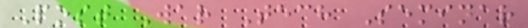Post War Tech Seminar
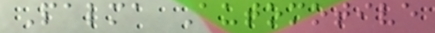Palma Automotive
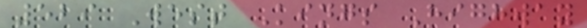529 West Kings Highway
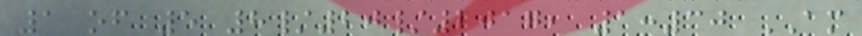1 of 5 8/20/2017, 1:30 AM
